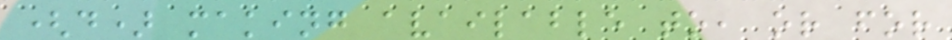(d) making available to, or for
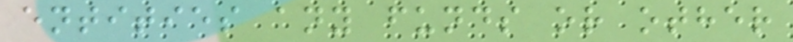entities any funds or other
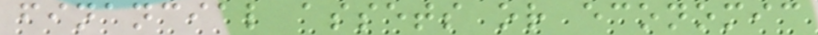financial assets or economic
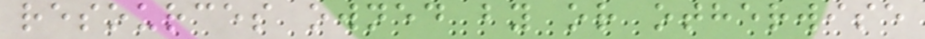resources owned by or otherwise
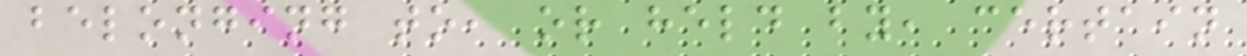belonging to, or held by, certain
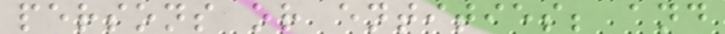persons or entities; and
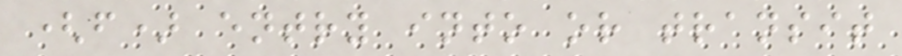(f) entry into or transit
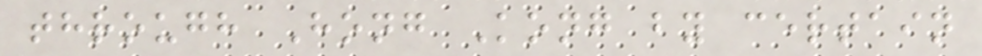through Hong Kong by certain
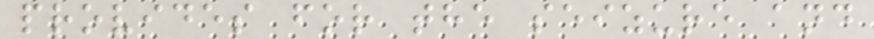provides for the seizure and
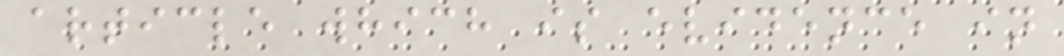article which is evidence in
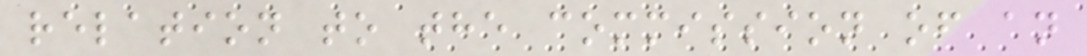relation to the commission of an
